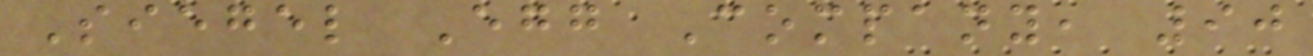Siegel Egg Company, 90
